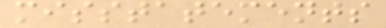misstatements
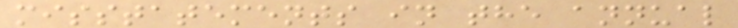misstatements in the annual
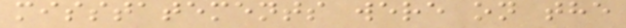misstatements were on the
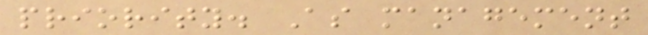priority. As management
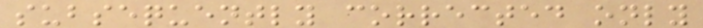subsequently corrected only
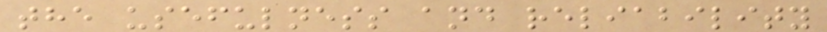the usefulness and reliability
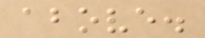above.
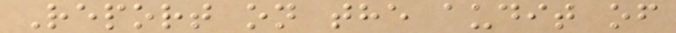Report on the audit of
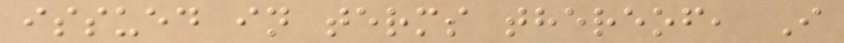issued in terms thereof, I
